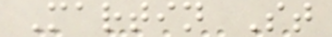Martin St
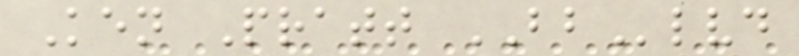Ken Pratt BBlvd
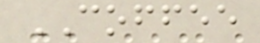COFFEE
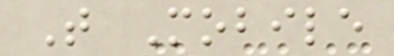T Mobile
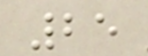25
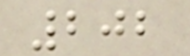202
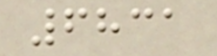6831
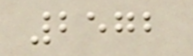2572
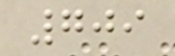709
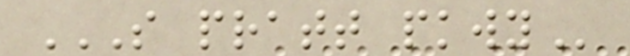S PRATT PKWY
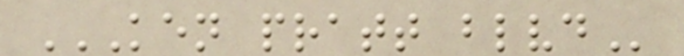KEN PRATT BLVD
